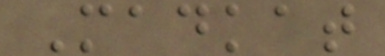Madkat
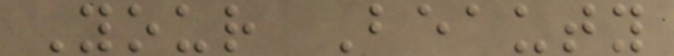Your Beauty
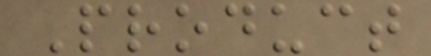Product
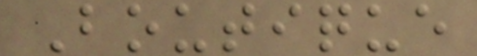Boutique
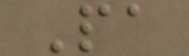Pa
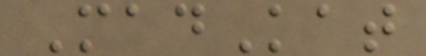MadKat
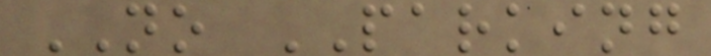NO PARKING
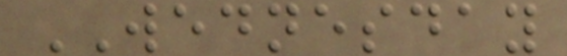WEDNESDAY
